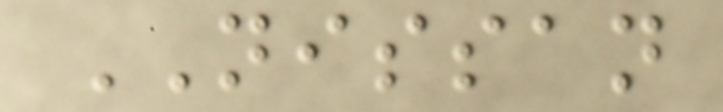NISSAN
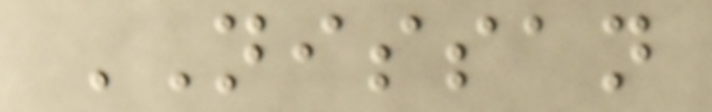NISSAN
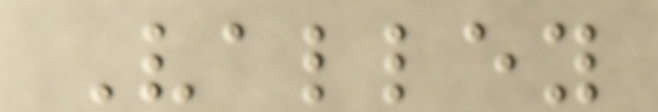Valley
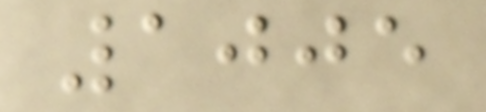1005
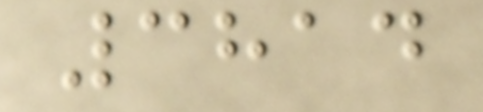3814
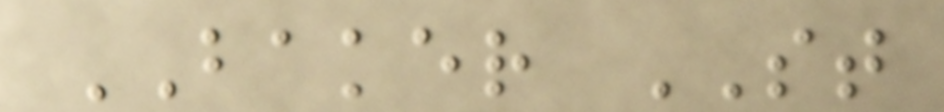BAKER ST
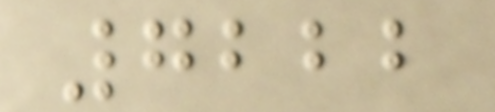7222
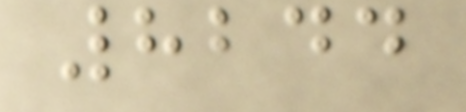8244
